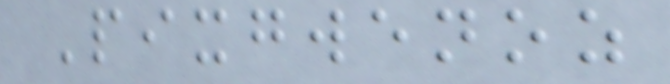Pixgwenoz
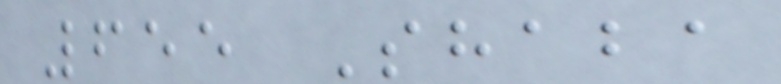655 Shaba
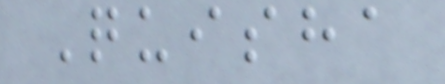Quisha
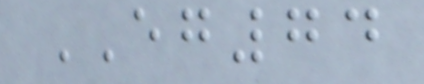EG74
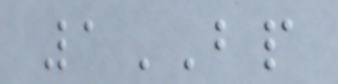1BP
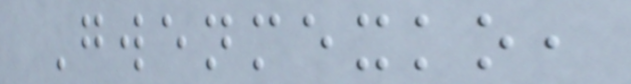Gwenmexko,
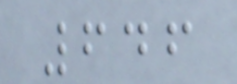646
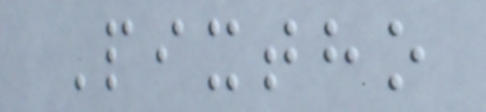Pixtho
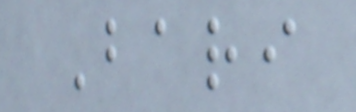Bari
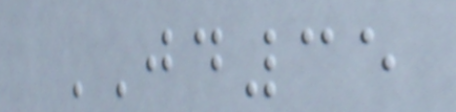JD35
